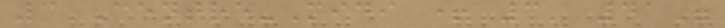3 Centre-Midi + 3' 41"
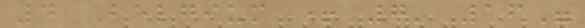4 Belgium + 7' 16"
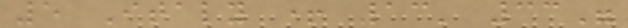5 Italy + 13' 33"
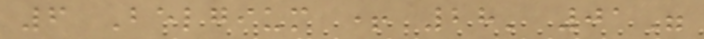6 Belgium + 28' 01"
